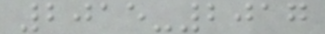2015-2017
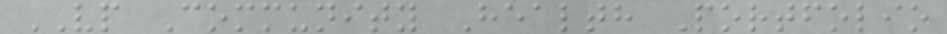VP Community Health Portfolio
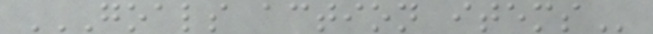GOALS ACTION ITEMS
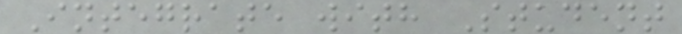Integrate with Student
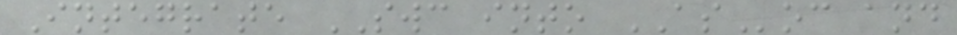Integrate SWC into ASoc and
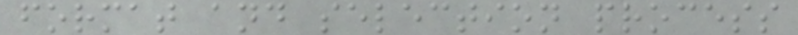format and selection process
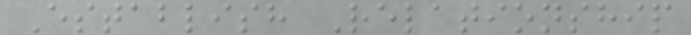Establish Relationship
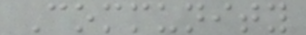Community
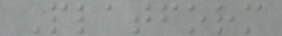Platform
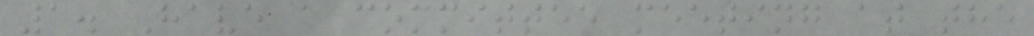1. Have a committee meeting at the
